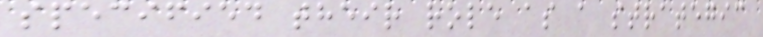specified their role as a strategic
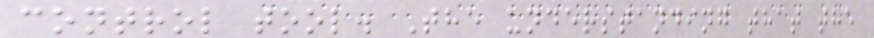control tool. The understanding that the
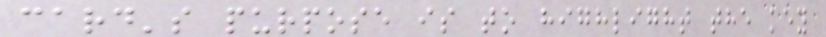card's purpose is to highlight the key
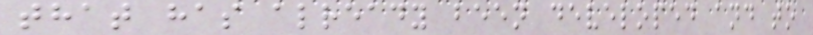that has already been developed and to
